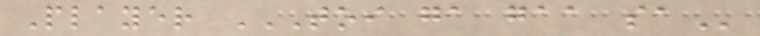Player TOI GA GAA SA
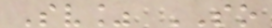Sv% SO
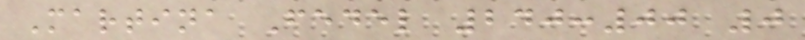Martina Fedel 240:00 0
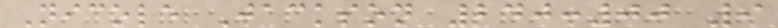Nicole Jackson 240:00 9
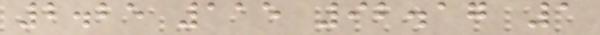2.25 115 92.17 1
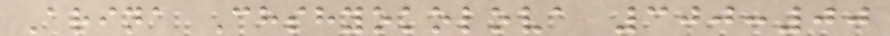Arina Chshyokolova 300:00
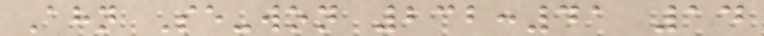Ahn Se-won 232:41 14
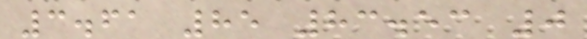3.61 85 83.53 0
